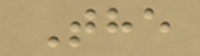The
